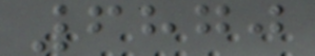6870
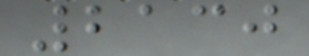2130
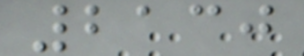2130
